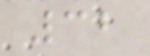32
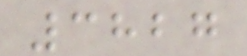3827
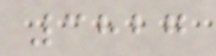3827
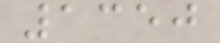1350
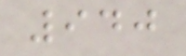940
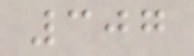307
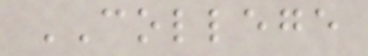COLLEGE
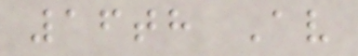16th Av
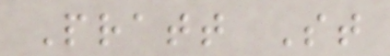Pratt St
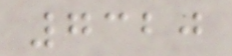7320
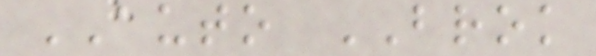AUTO BROK
